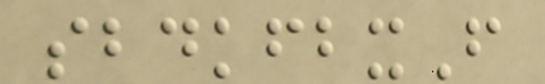sbdkfbxF
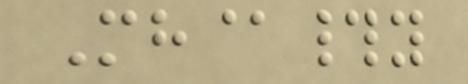Mh@#y
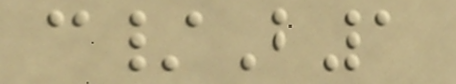c/B1
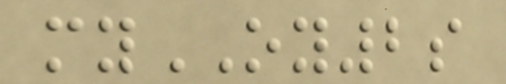myOY2s
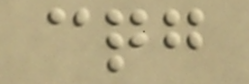cqg
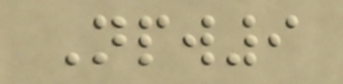Npw9
